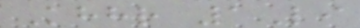Khhr 1Li
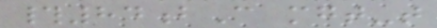#84bC mgt-t
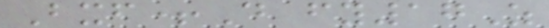Bxf+D fy17Z
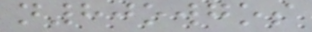n80owgos
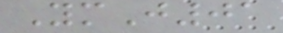YmJ01
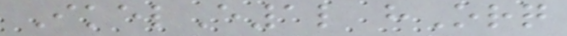IkelE1l hOrq
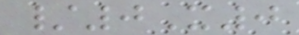/0X0
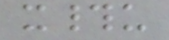x#u
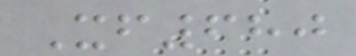Xf680
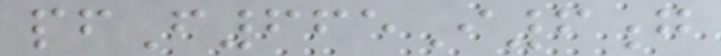pfF665I6g
